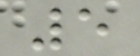5
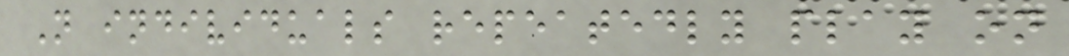N individuals repeatedly play on
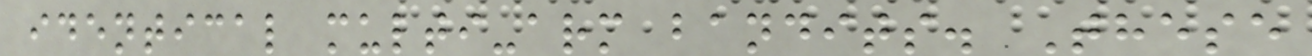identical multi-arm bandits. These
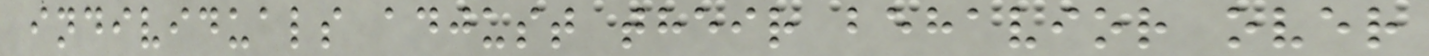individuals adjust their behavior over
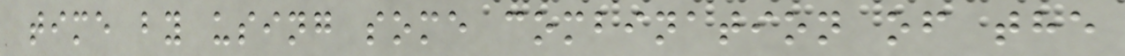time by using some combination of the
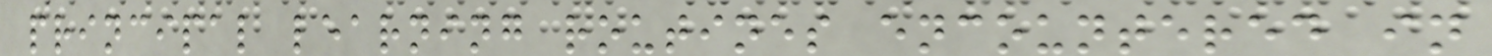principal learning routines encountered in
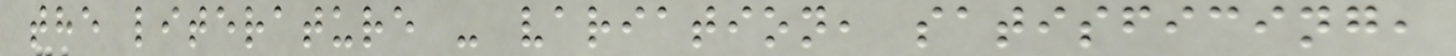the literature - variation, satisficing,
